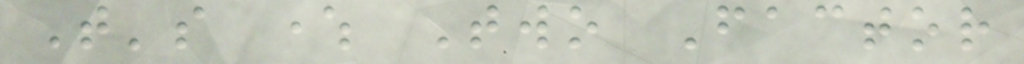That's where Two Factor
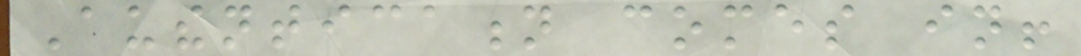Authentication comes in!
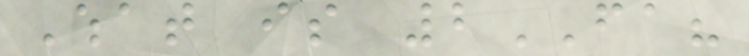What is 2FA?
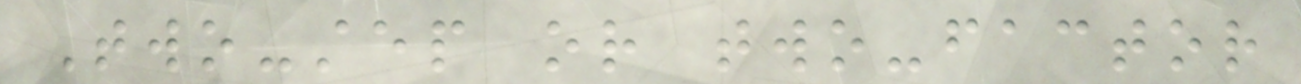Two-step or two-factor
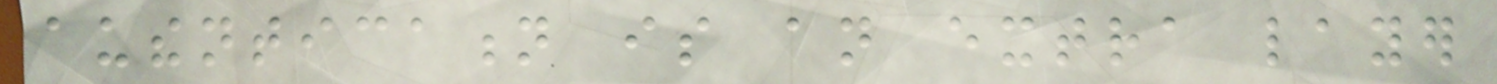authentication is an extra layer
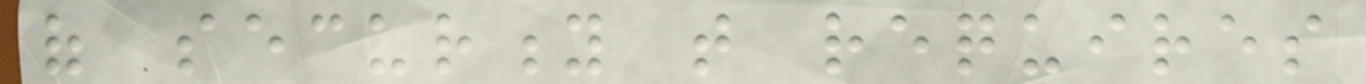of security that requires
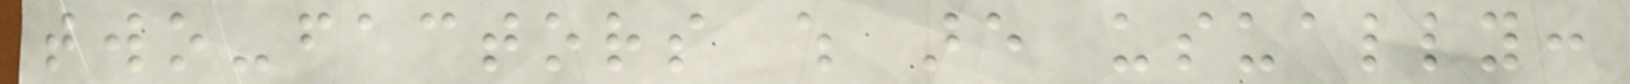two-factors which are usually:
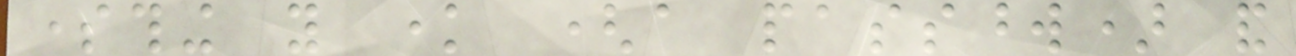something you know (a password) and
